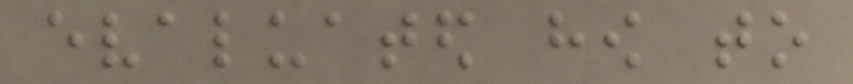evaluated how to
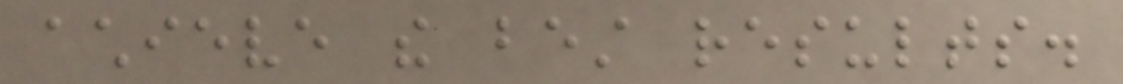achieve the best results.
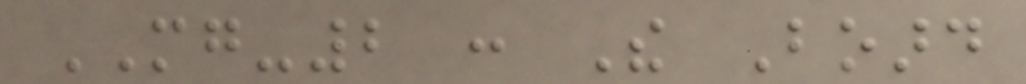MG-2 : The Board
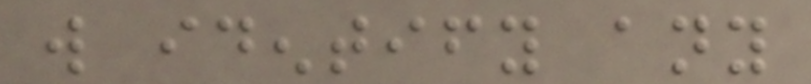will identify any
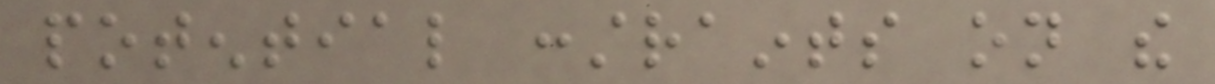potential constraints on the
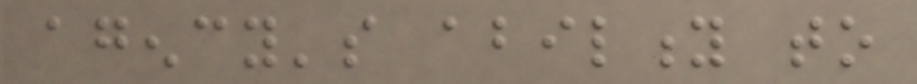agency's ability to
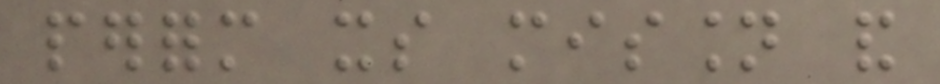perform its mission and
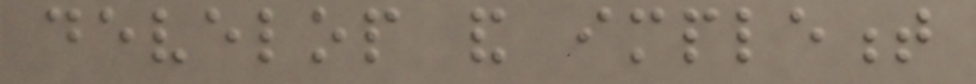develop and implement
